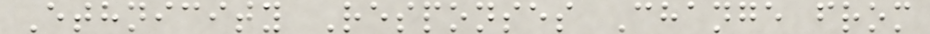Ethnicity Responses Change from
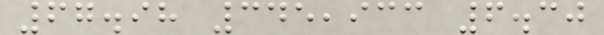67.98 345,933 6.30
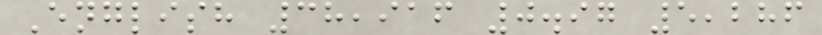English 38,916 0.97 5,286
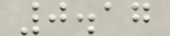0.17
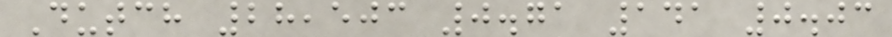Dutch 28,503 0.71 141 0.03
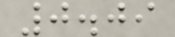0.09
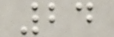24
